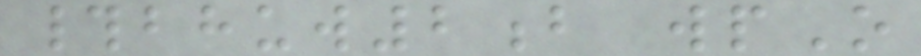#bhuw2b wpO
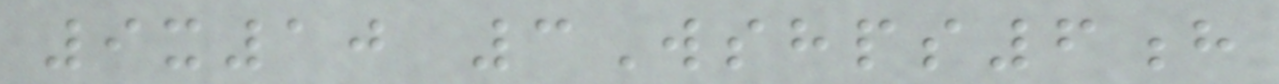9x10 3Wshps6h
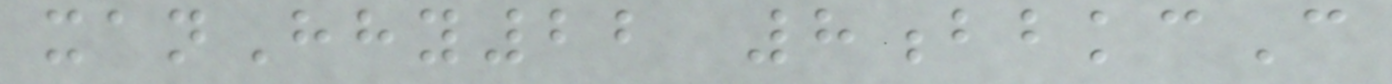xanHhy22 8bbkcC
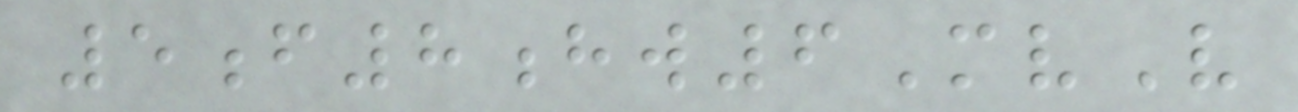5f8hw6MvV
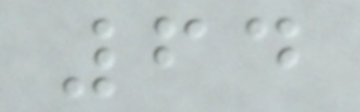64
